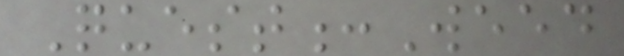Quest:Weed
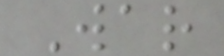War
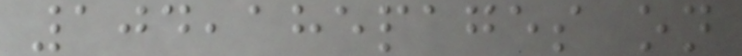104,185pages on
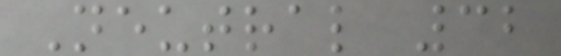Neutral 32
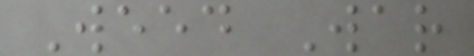Weed War
